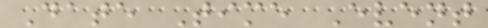Date Time Event
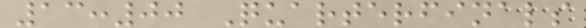13:00 Quarterfinals
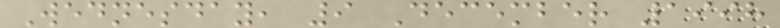Wednesday, 9 December 1998
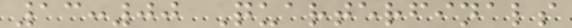13:00 Quarterfinals
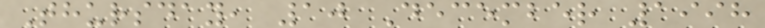Thursday, 10 December 1998
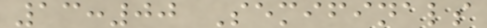13:00 Semifinals
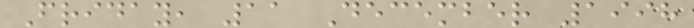Friday, 11 December 1998
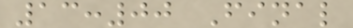13:00 Final
